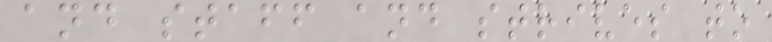and staff and strives to
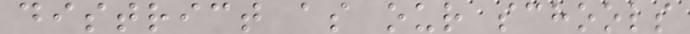district as our schools
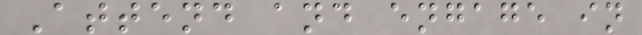Attend and engage in
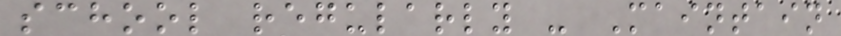school regularly - Maintain
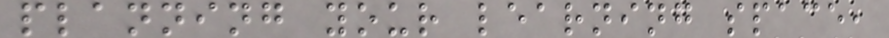planning your learning space,
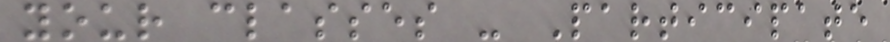your classes - Participate
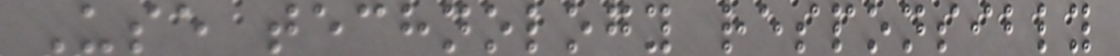Use technology responsibly
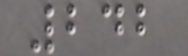242
